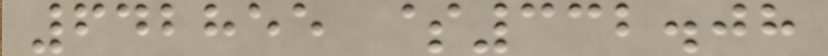642855 $332.08
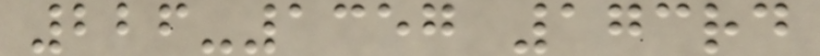226-1357 173rd
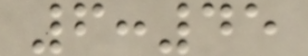6:45
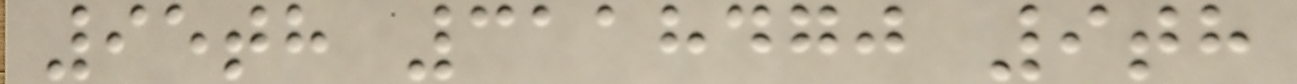95th 3118470 9th
